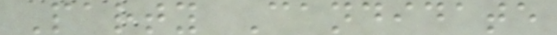Party Candidate
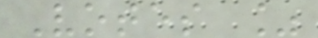Votes %
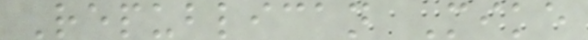Republican Mike
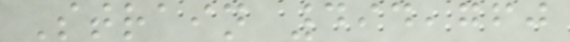Strain 494,760
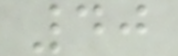40
